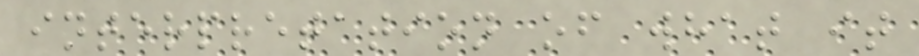interpretation of what it
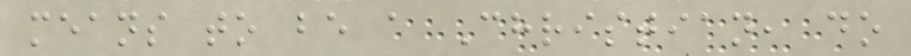means to be a Christian, do
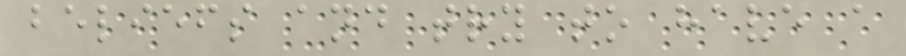beliefs and try to have a
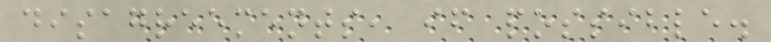disagreements, if possible.
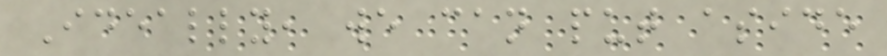Ideally, we can put aside
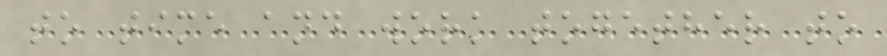to time and work together to
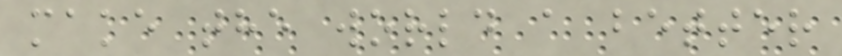make the world a better
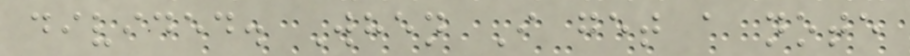divided. When I get a note
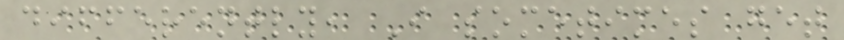differently, I sometimes get
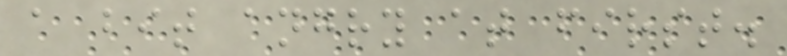a bit angry at first.
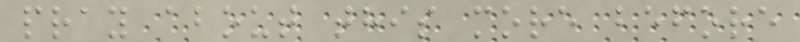pray about this more before
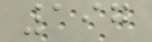197
